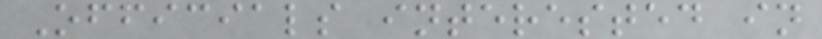Officials interested in
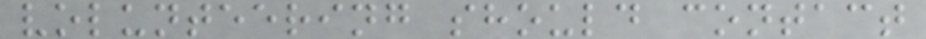volunteering should contact
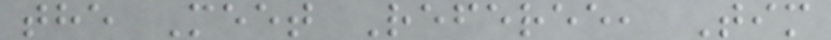the Meet Referee, Tim
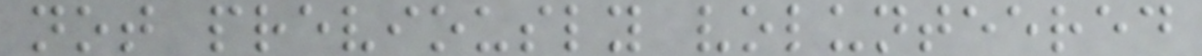not previously volunteered
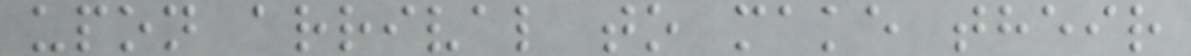upon arrival to make their
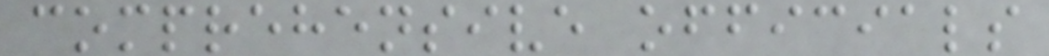comprehensive officials
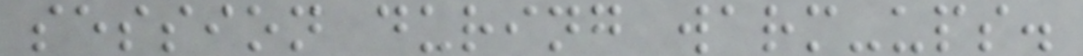session during warm-ups.
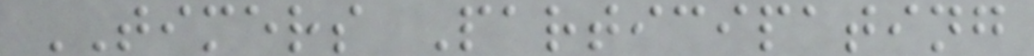TIMERS Participating
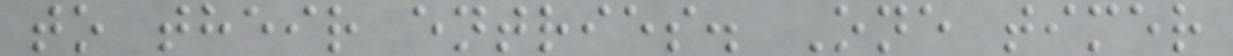to their entries. One timer
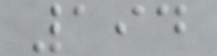194
